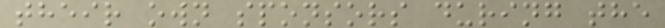their own sponsors during the
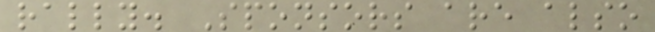rally. Sponsors are also
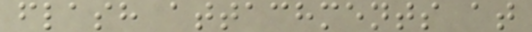flash attachments at
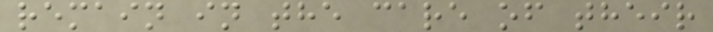remain in the care of their
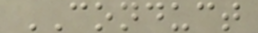CONDUCT
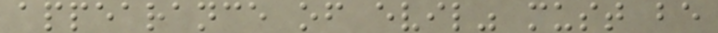appearance of evil" must be
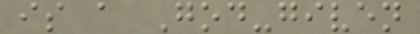is a God-given
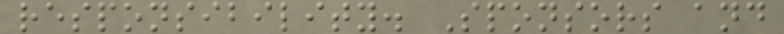responsibility. Sponsors and
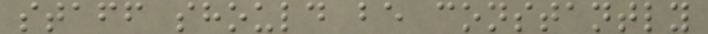staff should be constantly
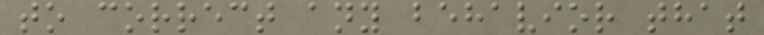to correct any behavior that
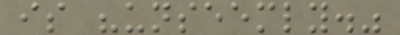is "unseemly."
